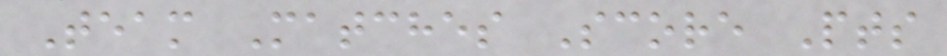Team Matches Score Pts
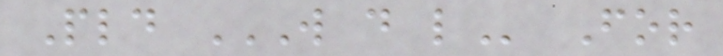Pld W D L For
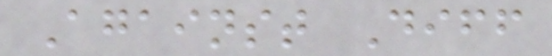Against Diff
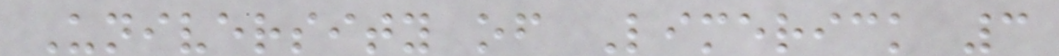University of Limerick 3
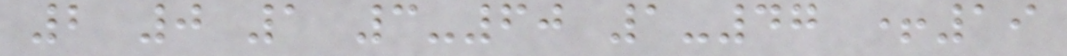2 0 1 3-60 1-47 +19
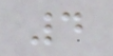4
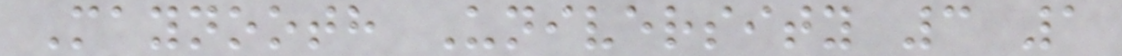Maynooth University 3 1
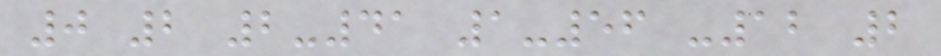0 2 2-41 1-56 -12 2
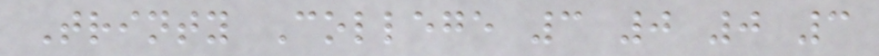Trinty College 3 0 0 3
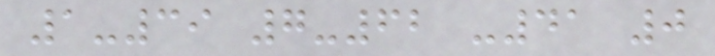1-39 7-62 -41 0
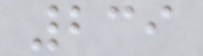239
